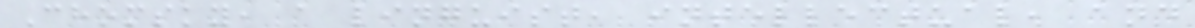Chomsky, a linguist, intellectual, and
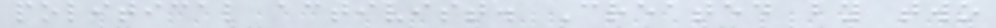political activist. Created by two
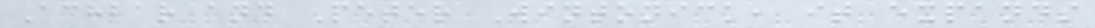Achbar and Peter Wintonick, it expands
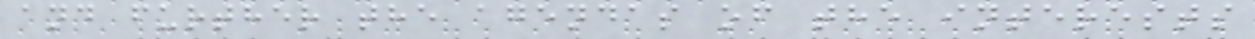and further the agendas of the interests
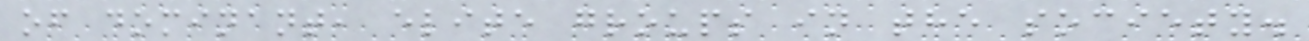of dominant, elite groups in the society.
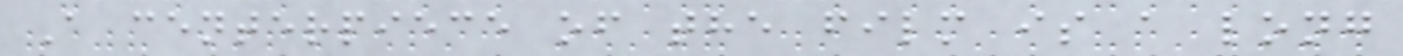A centerpiece of the film is a long
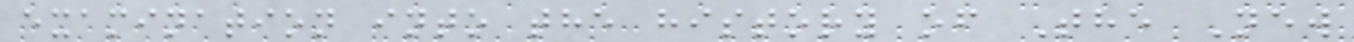examination into the history of The New
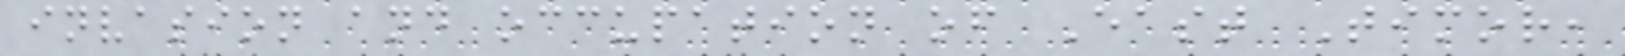invasion and occupation of East Timor,
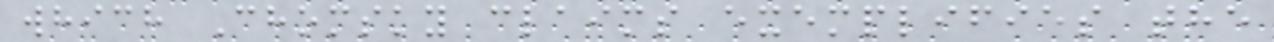which Chomsky claims exemplifies the
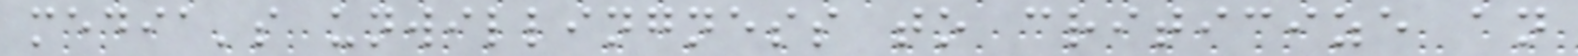media's unwillingness to criticize an
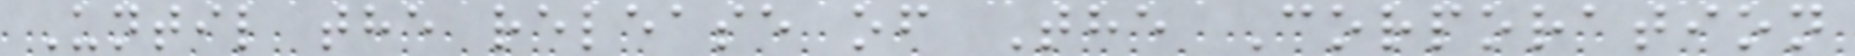Until the release of The Corporation
